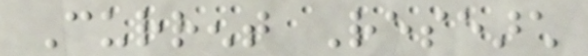Current Research
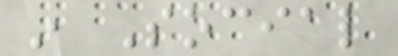in Social
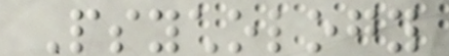Psychology
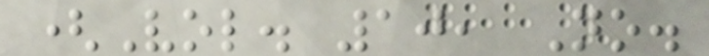(Vol. 10, No.
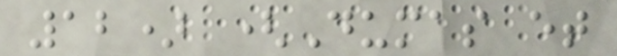12) (Dumas et
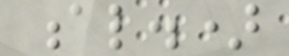al.)
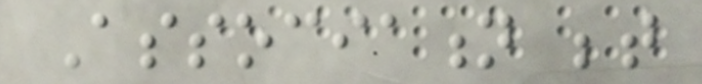Association between
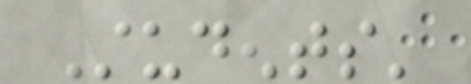Students'
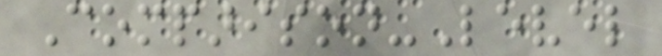Comparison-Level
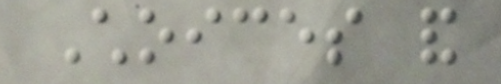Choices and
